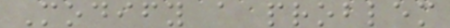Modify a problem
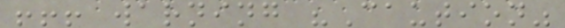!!! warning "Caution"
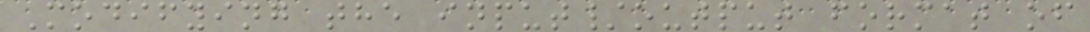Modifying the input/output format of
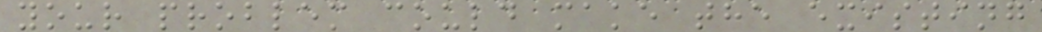your problem could make the existing
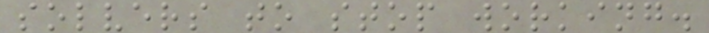solvers to stop working.
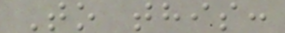To this:
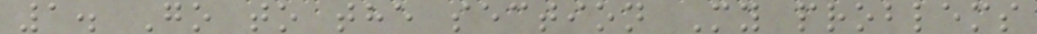1. Go to the section My problems
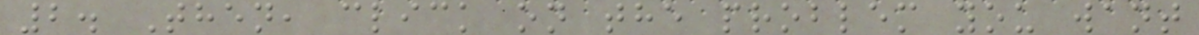2. Then, click on the problem you want
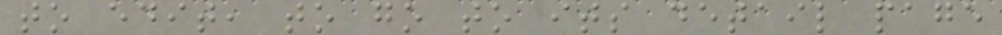to edit, to go to its detail page
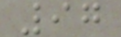97
